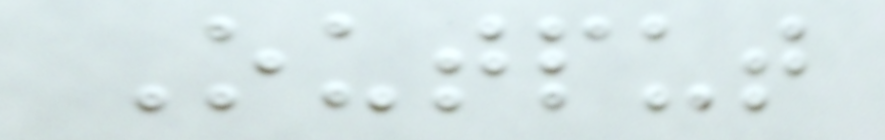Output
